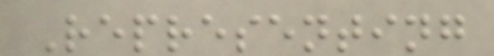Representing
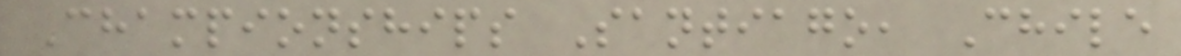Championships Santiago, Chile
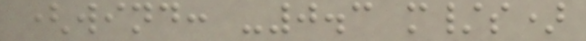(wind: -0.3 m/s)
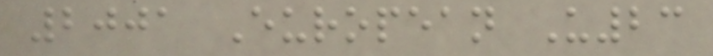2001 European U23
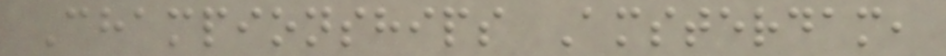Championships Amsterdam,
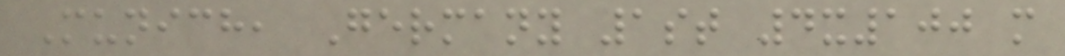Munich, Germany 1st 4x100 m
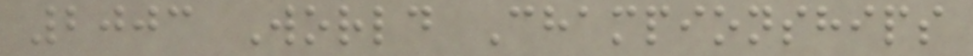2003 World Championships
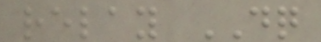relay DQ
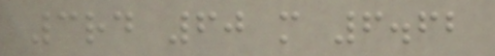3rd 60 m 6.62
